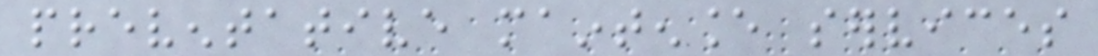preventative maintenance services
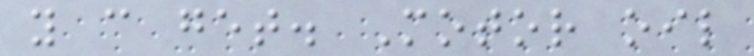you can get. Motor oil
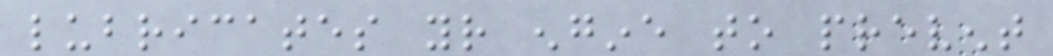lubricates your engine to prevent
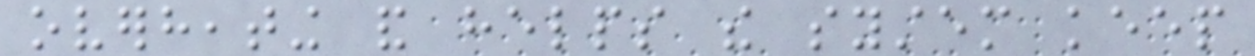overheating and helps the system keep
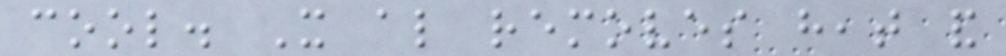cool. It also removes heat and
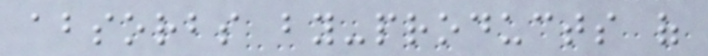absorbs by-products of
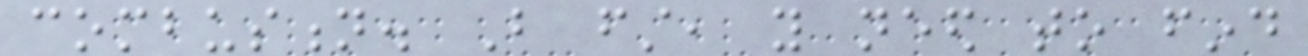combustion. But first, you need to find
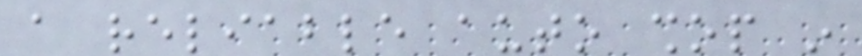a reliable auto shop in
